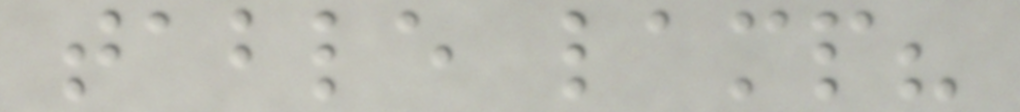table lamp?
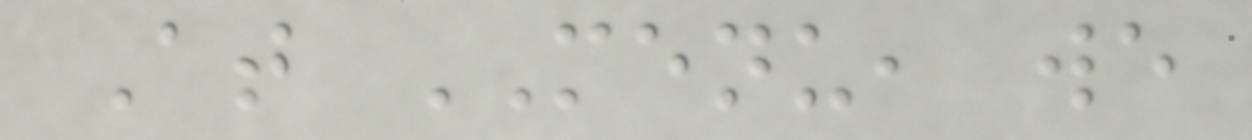At MENU, we
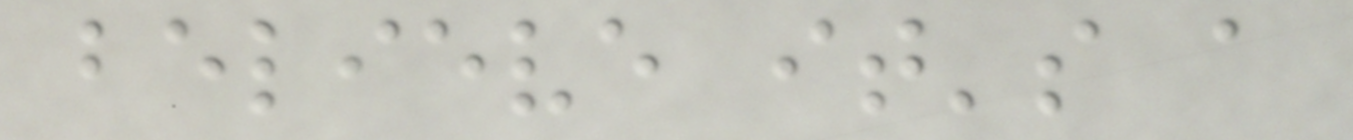believe it's a
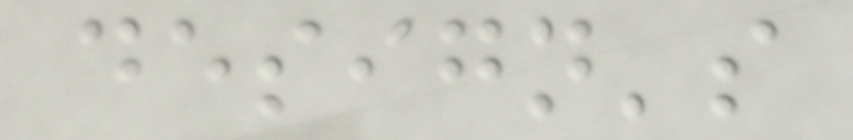design's
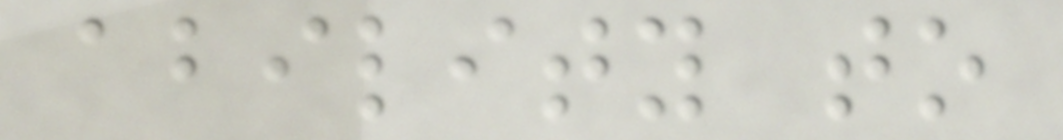ability to
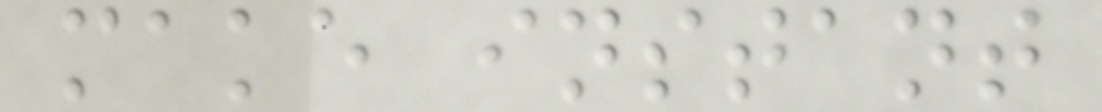make instant
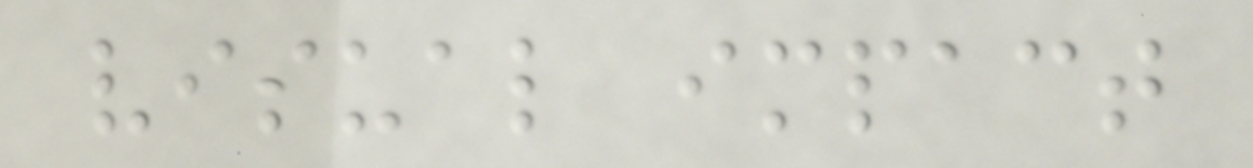visual impact
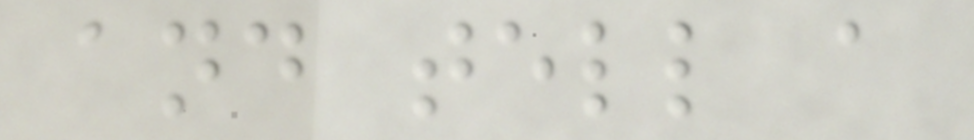and tell a
